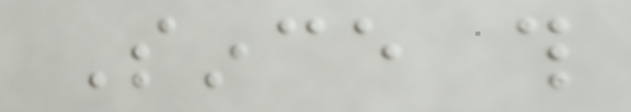Since this
